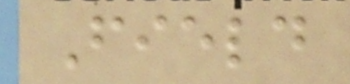Field
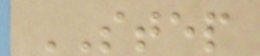STEP
